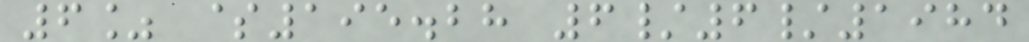6% $195.28 6/6/1984
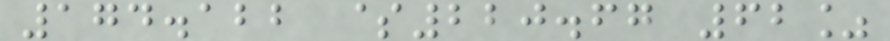174.122 $220.67 62%
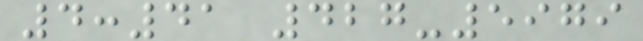4:41 427-5979
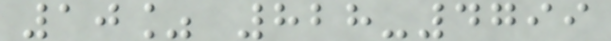10% 828-4799
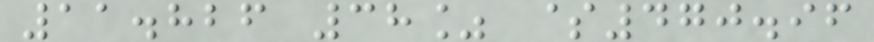11.826 38% $470.96
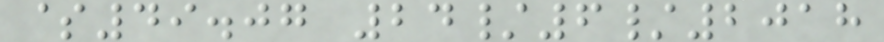$49.07 24/6/2018
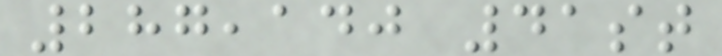287,140 41st
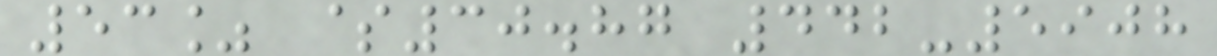53% $30.87 442-5908
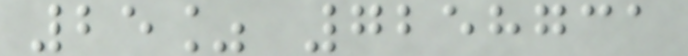25% 7258731
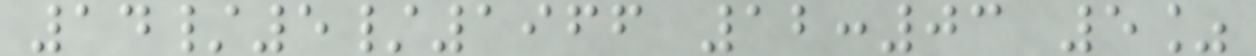14/5/1966 12:03 5%
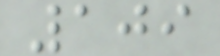109
